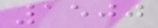1500
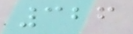326
